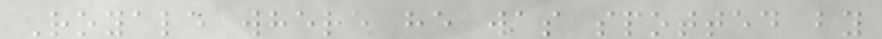Royale where he was spotted by
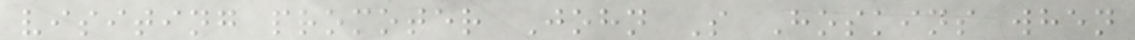visiting promoter John S Hoskins when
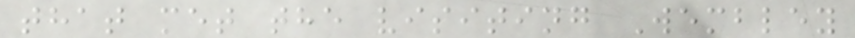that met the visiting Wembley
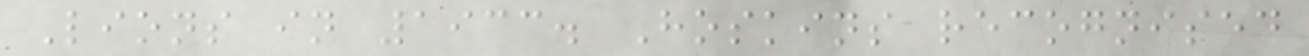Lions in 1933. Hoskins recognised
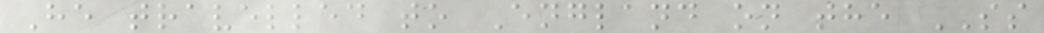He travelled to England on the SS
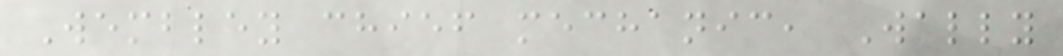Wembley chief mechanic, Wally
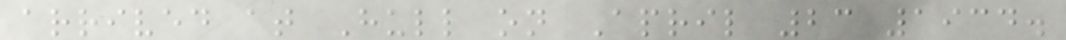arrived at Hull on April 23 1934.
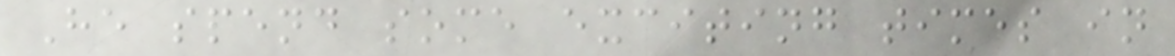He spend some exciting times in
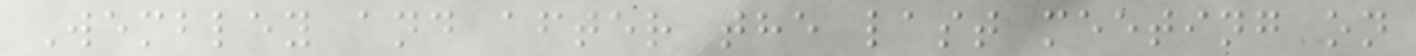Wembley and after the last meeting on
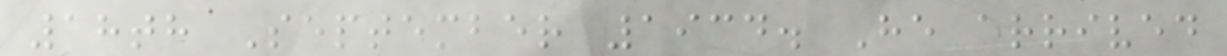18th September 1934. He arrived
